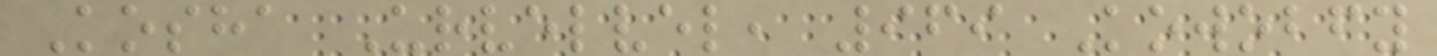Kosha Urvelvel, 969 Kowobfy
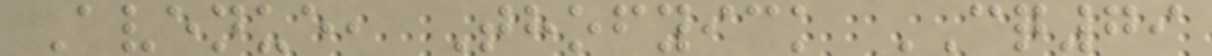Avenue, Thofyick CQ79
